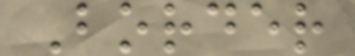Border
